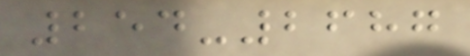254-2687
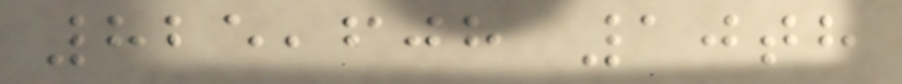825,608 10th
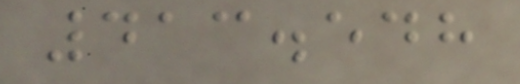413.548
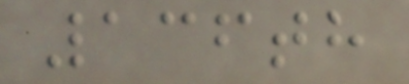136th
